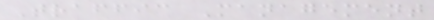Traffic Management
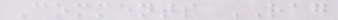Comments RAG
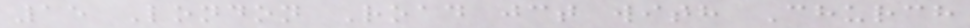15 London Road jct with Church
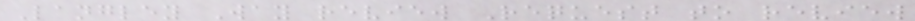Langley Way review Request to review
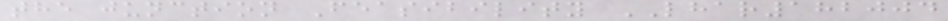the junction Feasibility LHAR182004
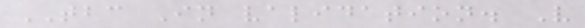TBC In validation. V
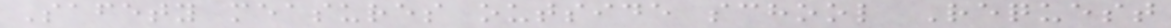Safety measures outside school Request
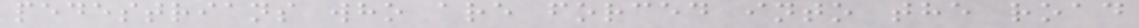pedestrians who are forced into the road
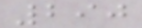290
